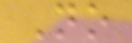No
